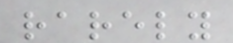rarely
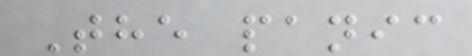The panic
